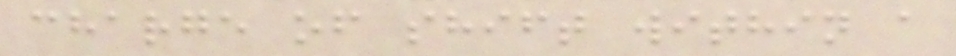charge of shift within a
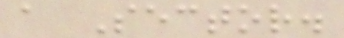a Sector.
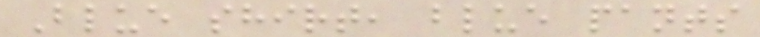Blue shirt, blue pants
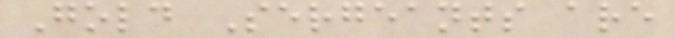Gold Sergeants are
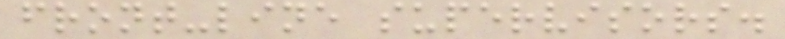front-line supervisors.
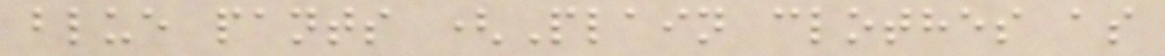blue pants (Plain clothes as
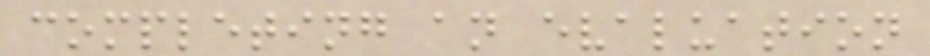completing an evaluation
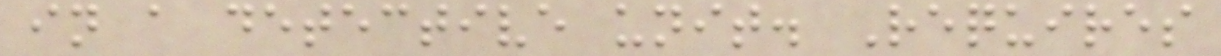in a detective unit. Requires
